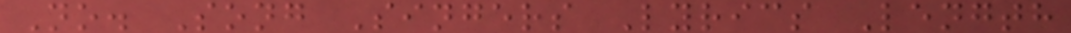No. Song Singers Lyrics Length
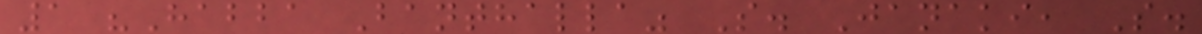1 "Habba Banthalla" S. Janaki, S.
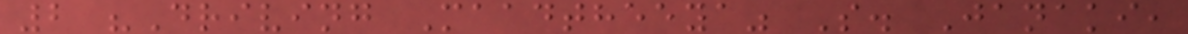2 "Driving Maadtheeya" S. Janaki,
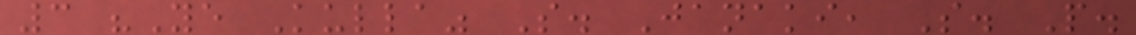3 "Ye Kulla" S. Janaki, S. P.
